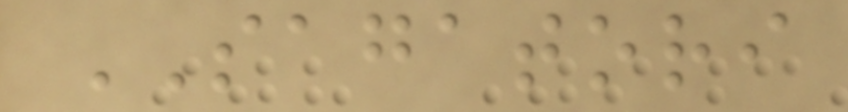SAGATORI
